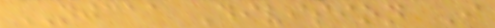NJCAA Division I
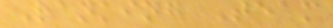Ranking Team
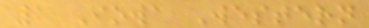1 Iowa Western
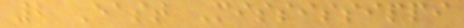2 East Mississippi
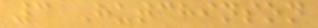3 Hutchinson
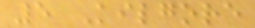5 Kilgore
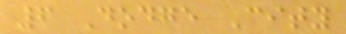6 Dodge City
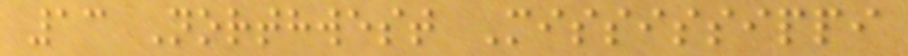13 Northwest Mississippi
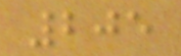205
